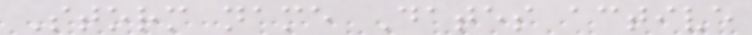Storm name Dates active
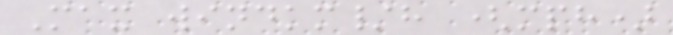Max windkm/h (mph)
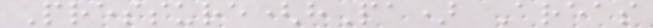Pressure(hPa) Areas
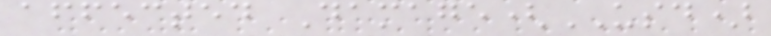affected Damage(USD)
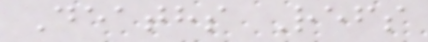Deaths Refs
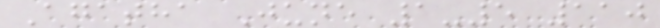Agatha June 1-5 110
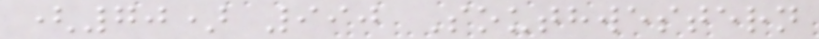(70) 990 Southwestern
